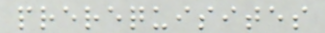prerequisites
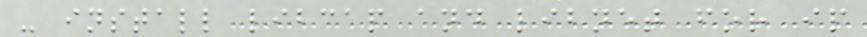- install libcap and libnet for ip
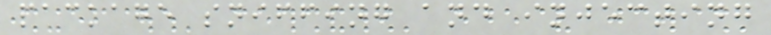package sniffing and injecting
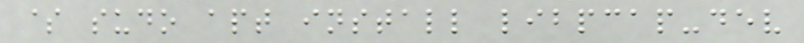$ sudo apt install libpcap-dev
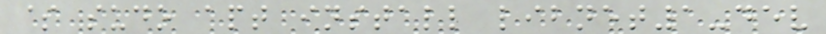$ sudo apt install libnet1-dev
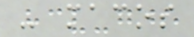- macos
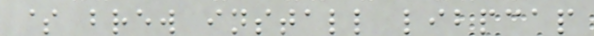$ brew install libpcap
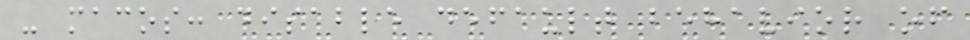- macos: disable default behavior of
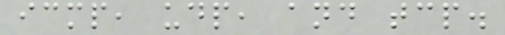icmp, udp, and tcp.
